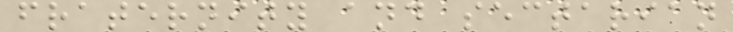fraternity and sectarian
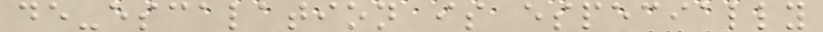de-escalation is especially
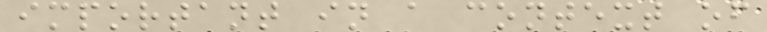important in a context of
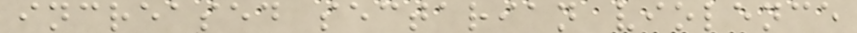increased sectarian violence
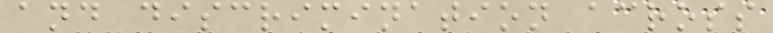and discrimination across
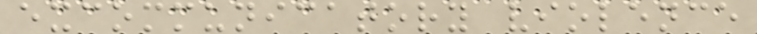excommunicatory violence
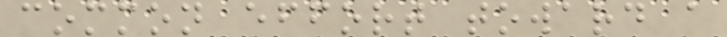common effort toward a
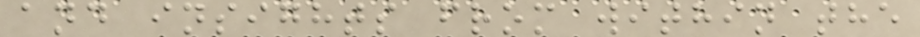and insights from within the
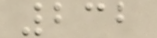232
